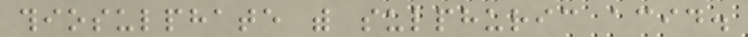thiosulphate with sulphuric acid.
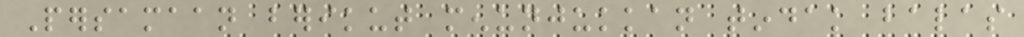Persamaan berikut menunjukkan tindak balas
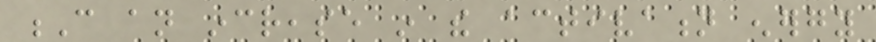C an increase in the activation energy
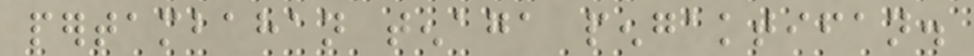pertambahan tenaga pengaktifan.
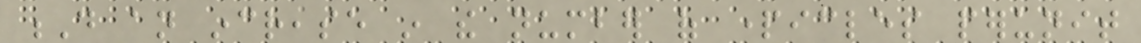D an increase in the number of particles perunit
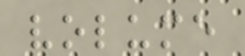volume
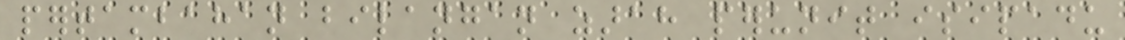pertambahan bilangan zarah perunit isipadu
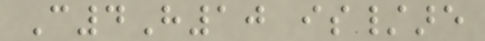C4H10 is/are
